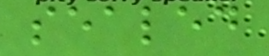sealed
